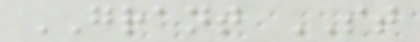GRANT ST
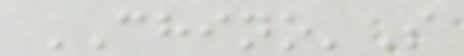CHINO'S
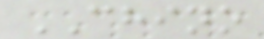CHINO
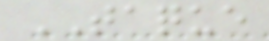TAQUE
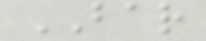BAR
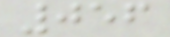056
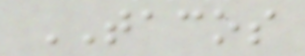TACOS
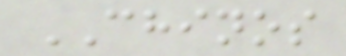CHINOS
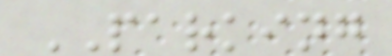PARKING
